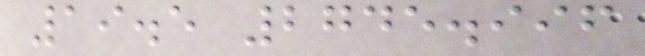19.5 2745.996
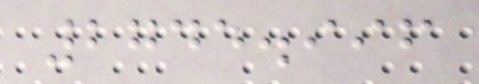2745.996
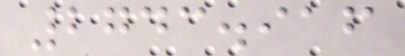2743.916
